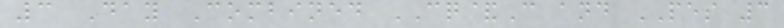3 Day Combined CQ&C and PES 3
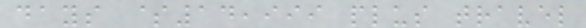days $14,999 plus travel
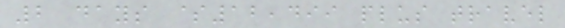2 days $12,499 plus travel
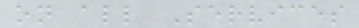on all Services
